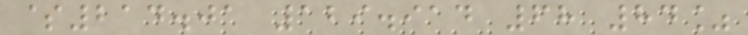$214.01 129.914 68 84%
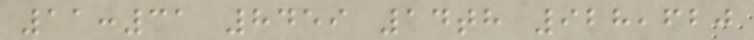11:31 8459 14th 928,620
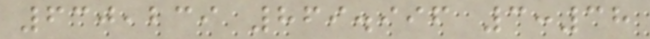630,239 869.996 3:38
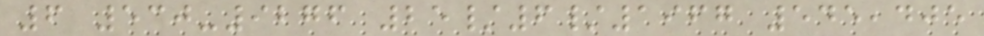6 530-9276 25/6/1967 545,405
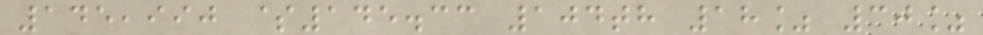145,990 $145.33 104th 18% 30%
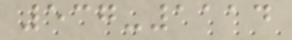537-1114
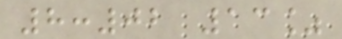8:02 13%
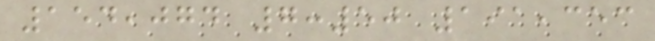154,074 7:50 191,353
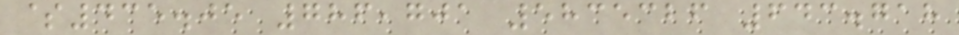$435.05 786,701 5835326 643.718
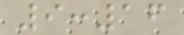9:16
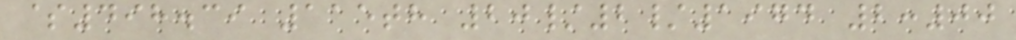$498.39 115th 20/2/1974 2:00
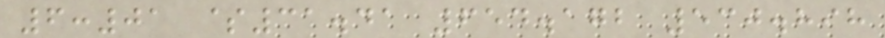6:01 $31.41 654.172 530.898
